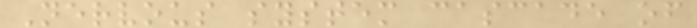Nervous system cascade of
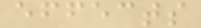effects
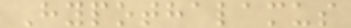Hypothalamus
